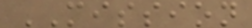MISSION
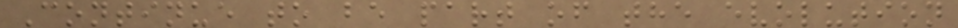Continue to be part of the evolution
